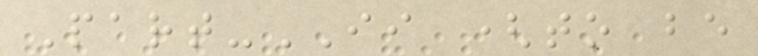Part-II (to be
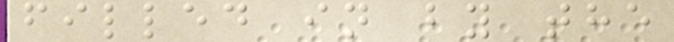filled in by the
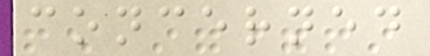concerned
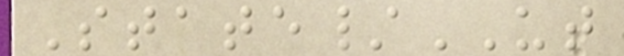State/UT
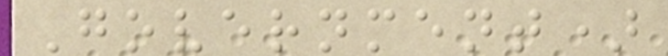Government)
